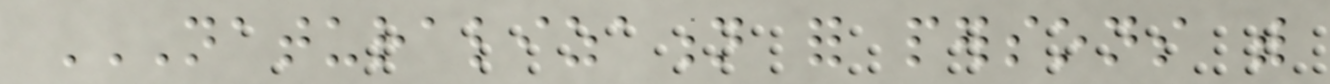NATURALIZATION FOR PERSONS WITH
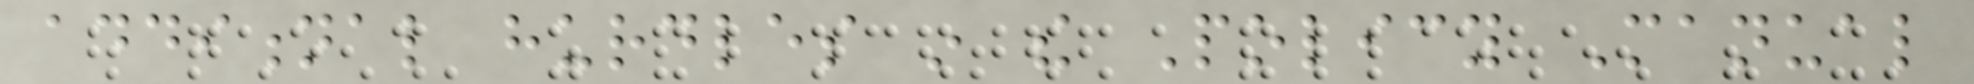additional hurdles in the Policy Manual
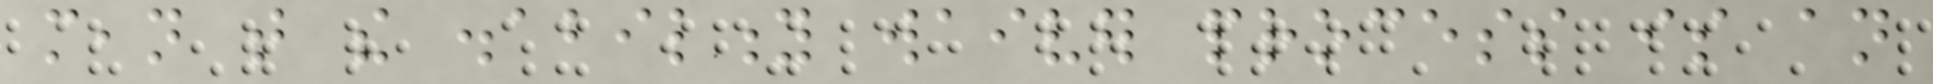mean that the disability waiver process is an
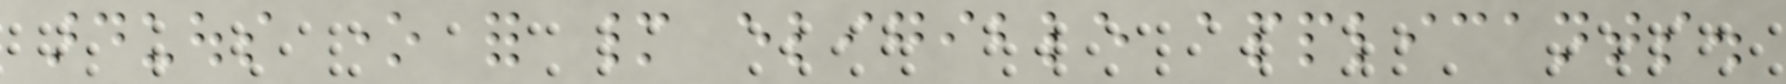arduous one for many eligible applicants.
